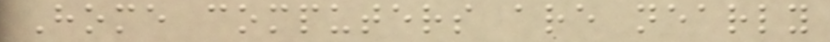Home computers are nearly
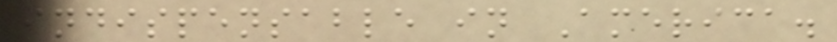indispensable in America.
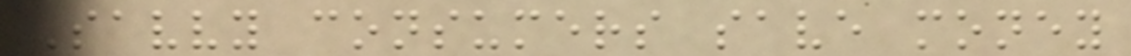Savvy consumers save money
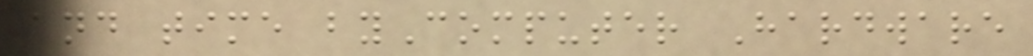and time byComputer Hardware
